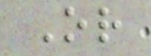Or
